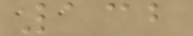132
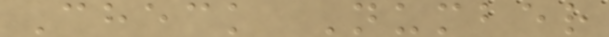Check Number
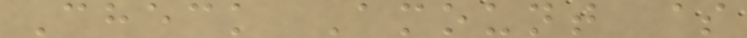Check Amount $
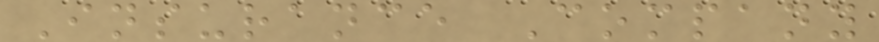Insurance Company
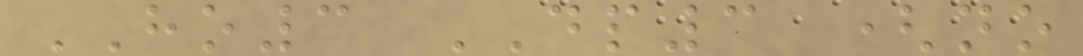HO3 DP3 (no
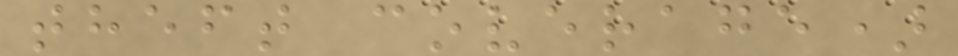theft coverage)
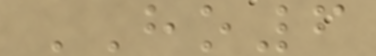HO6
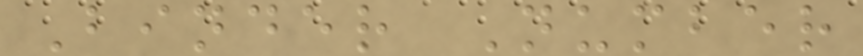Binder Number
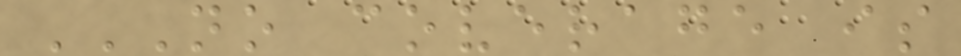NO COVERAGE IS
